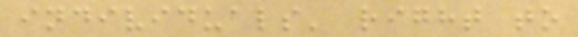individuals' right to
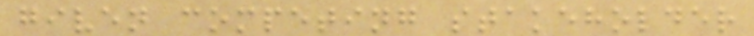given competing stakeholder
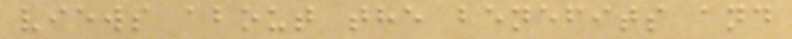views about the benefits and
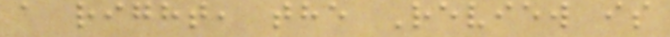a right, the Review is
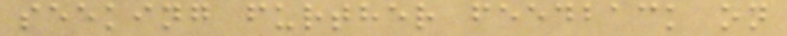seeking further feedback on
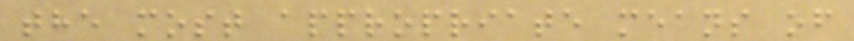the most appropriate means of
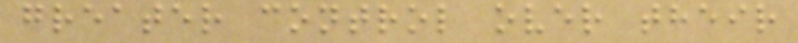greater control over their
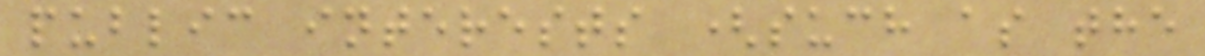public interests (such as the
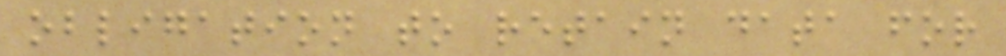obligation to retain data for
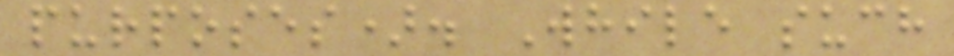purposes). While such
